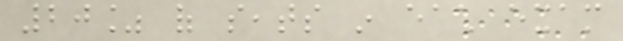20% of seats in each exam
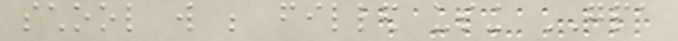school will be filled using GPA
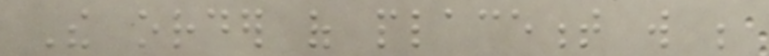The order of placement will be
